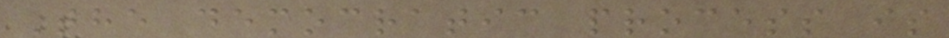The democratic process is
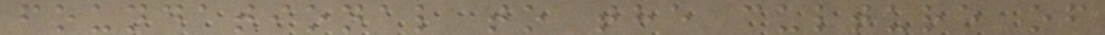foundational to the culture of
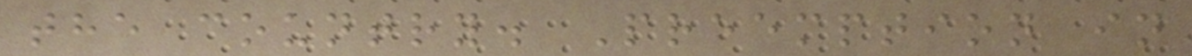the country. Preemption in
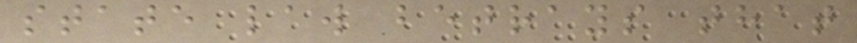state law betrays that
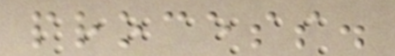process.
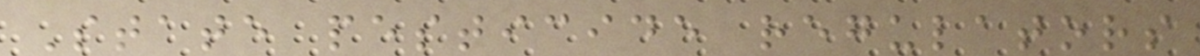State pesticide regulators
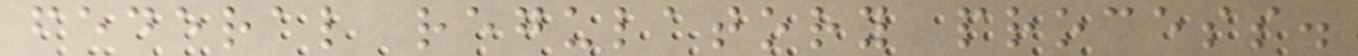federal regulatory process.
